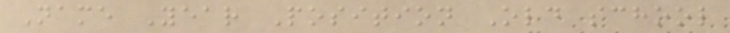Name Year Position Old school
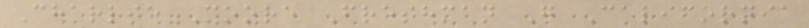Charlie Moore Freshman G California
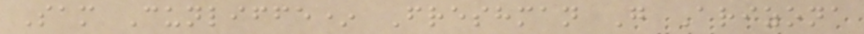Sam Cunliffe* Freshman G Arizona
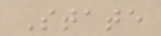State
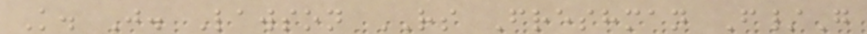K. J. Lawson RS Freshman F/G
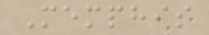Memphis
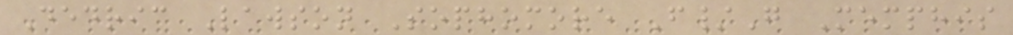Dedric Lawson Sophomore F/G Memphis
